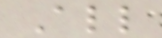All
